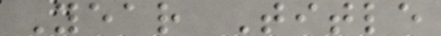Year Title
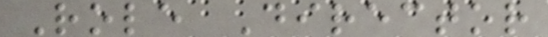Role Director
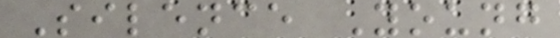Silence Young
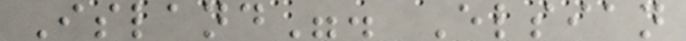Island". Elsian
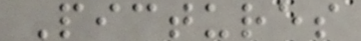Pictures
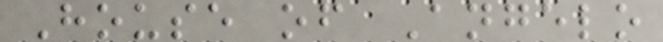House of Angelo
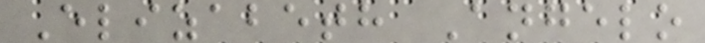Elizabeth Angelo
